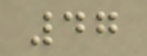47
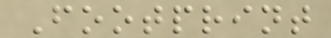Footprint
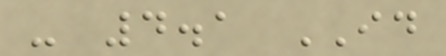- 4.1 ID
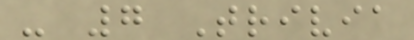- 7 Trivia
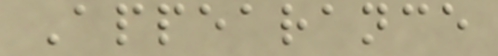Appearance
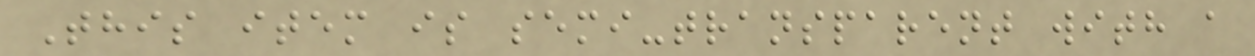This item is semi-transparent with a
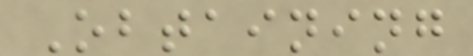Obtaining
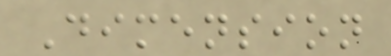Dimension
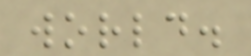world.
